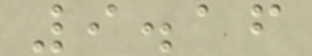9.16
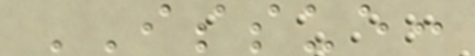ISSUE:
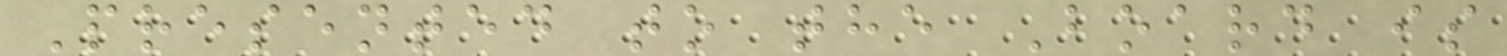Presented to the Board is
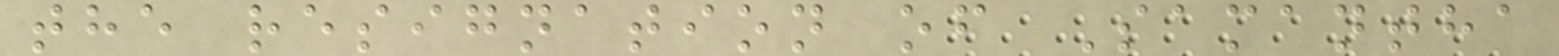the resignation of Samantha
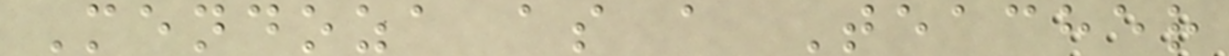Mendoza as a Teacher
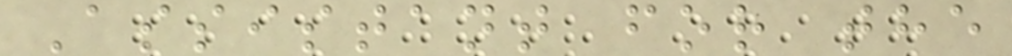Assistant for the
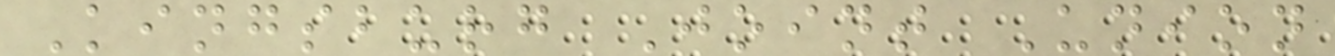Kingsburg Joint Union
